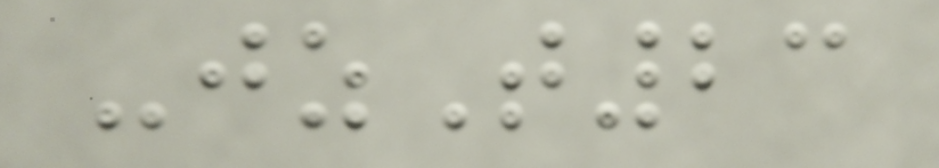-jzT23
